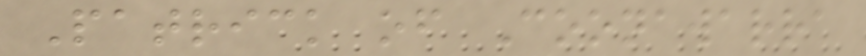Patrick of Coonawarra
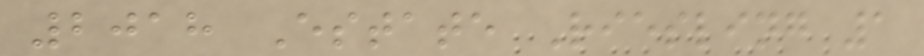2018 Estate Riesling 1
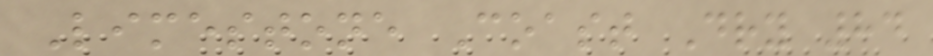Limestone Coast Dry 84
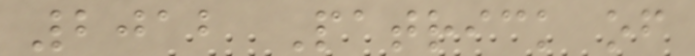2012 Patrick of
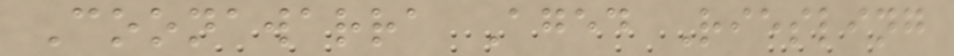Coonawarra Aged Riesling
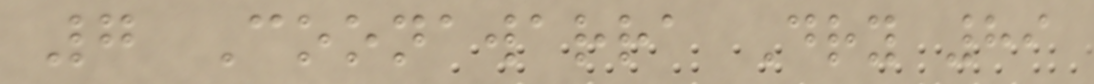7 Coonawarra Dry 89
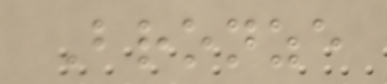Bronze
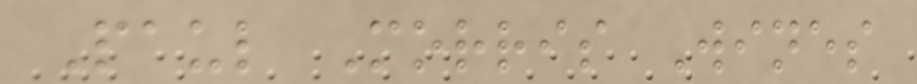Paul Morris Wines
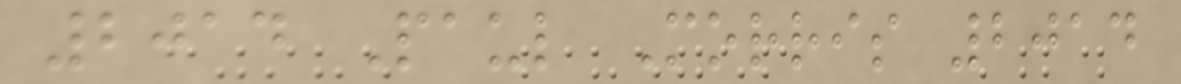2014 Paul Morris 2014
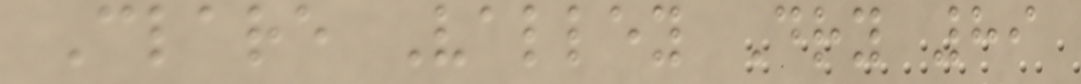Clare Valley Dry 89
